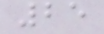25
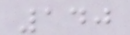140
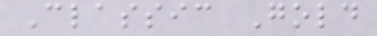Classic Gold
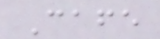Cafe
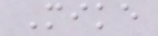Mike
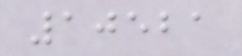10521
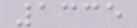1335
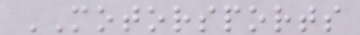MOTORSPORTS
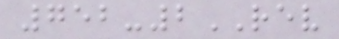752-2REV
